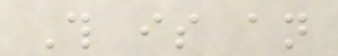This is an
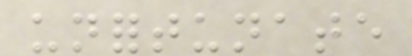unfortunate
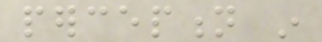perception in
